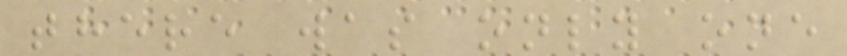there was only one
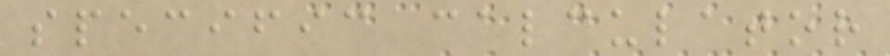specific calculator
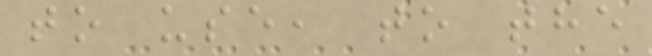to use, to the
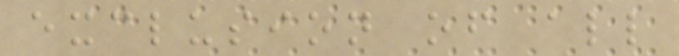exclusion of all
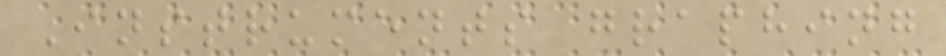Instruments graphing
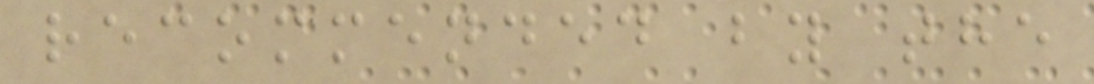recommended by the
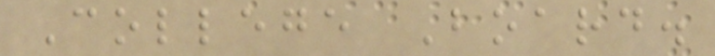College Board.
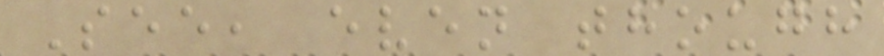See, even though
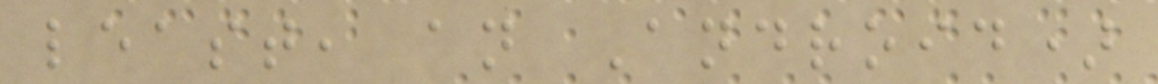least, an Android)
